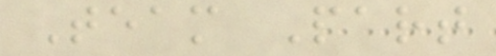Team Part
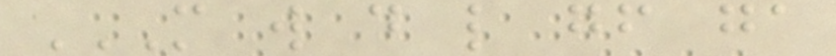M W D L GF GA
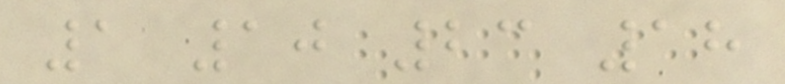1 10 23 18
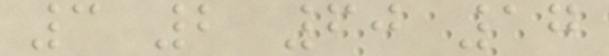3 2 60 17
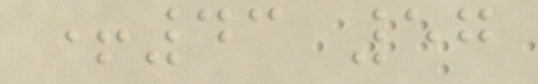+43 57
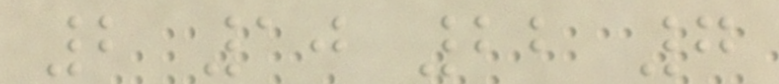2 10 22 7
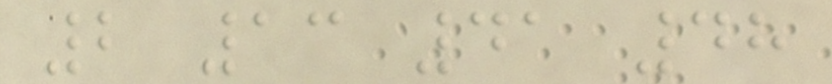2 13 41 48
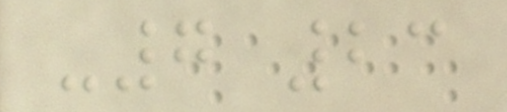-7 23
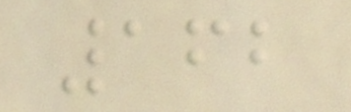162
